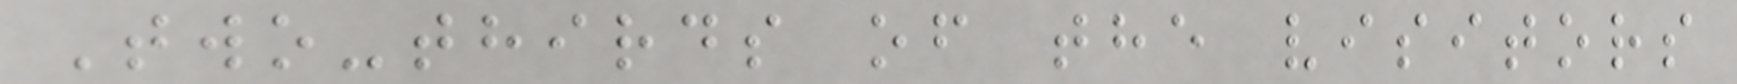Two-thirds of the visitors
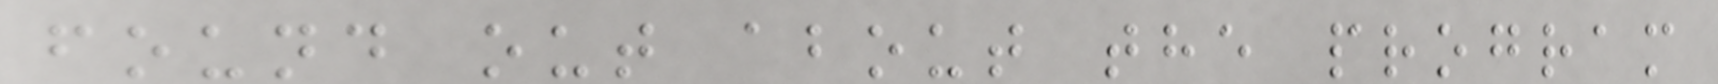found out about the program
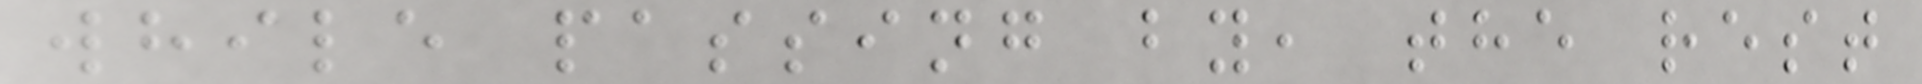while passing by, the rest
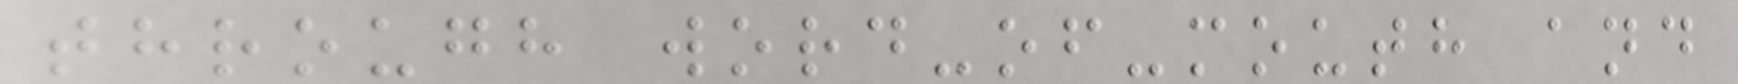through word-of-mouth and
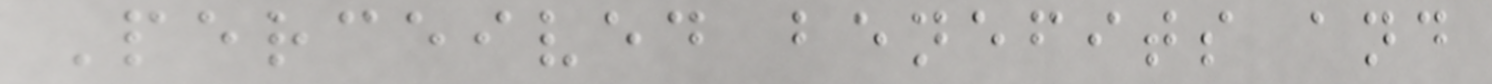Perceived benefits and
